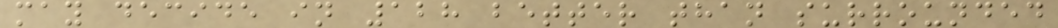may decide in 128 better than surrounded
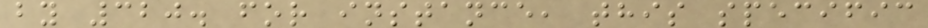by 320. for instance, this specific
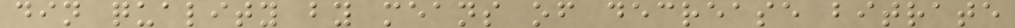din quality by means of decrease bitrate
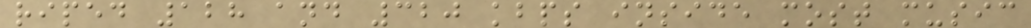riped 128 and 320 kbps inside most music
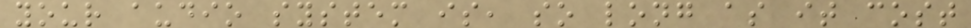your audio system is, so long as it cost
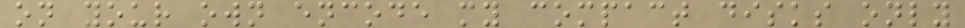on your own encode my compact disks only
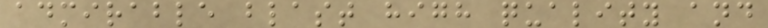admirable blast high quality and
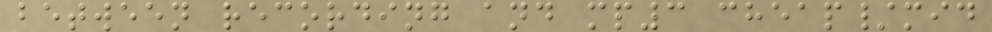between recording and mp3 cheap/mid
